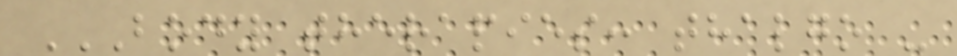BODY THERAPIES: THALGO -
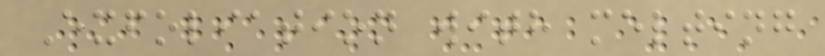Exfoliation with melting
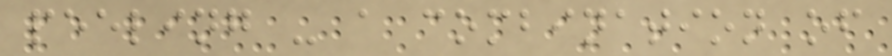peeling - a combination of
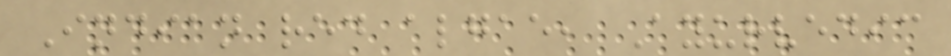Indian red algae, Ayurvedic
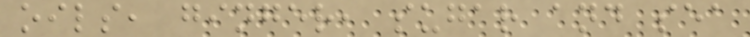oils, ginger, sugar and sea
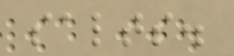salts.
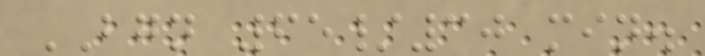BGN 65/30 min.
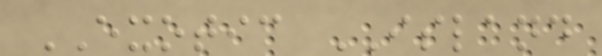EXOTIC ISLAND
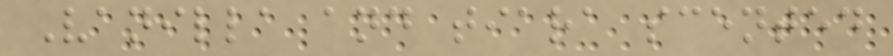Vanilla and tiara scented
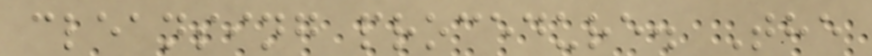cleansing procedure. The
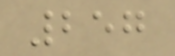257
